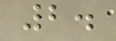2.
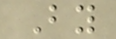By
